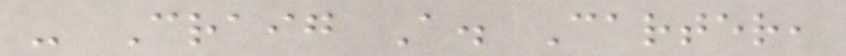- Craig A. Carter,
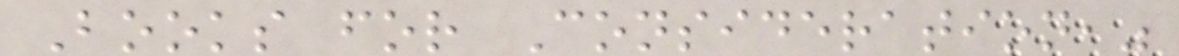Books for Consideration,"
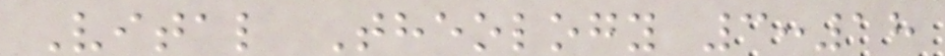Vital Theology 3:18
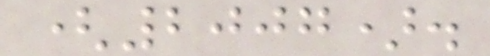(2007).
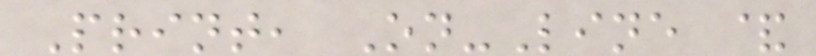Print, On-Line &
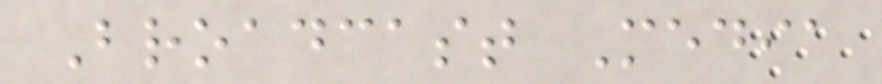Broadcast Media
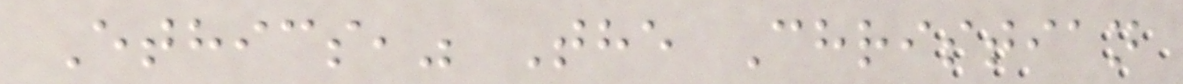Ethics," The Christian
